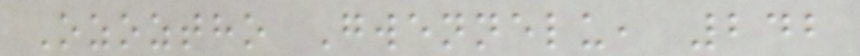Ozoztho Gwennelu, 242
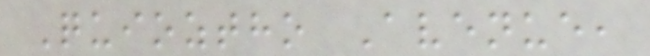Quioztho Avenue,
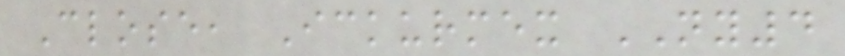Close, Ickurmex NY4
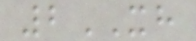2XH
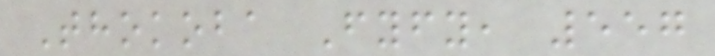Thokoba Fyfy, 557
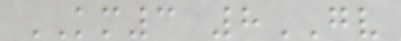KM3 8GV
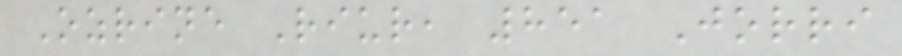Ozrine Riur, 851 Jorri
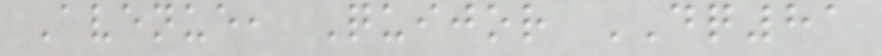Avenue, Quijor DQ81
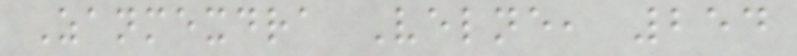Zanmexdra Velne, 254
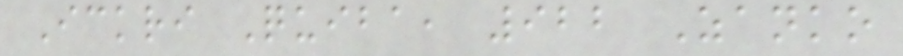Ickri Quiba, 922 Zanko
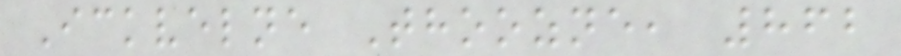Ickvelne Thoozne, 862
